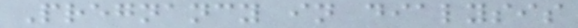Pregnancy in dialysis
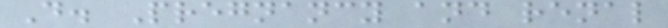D. Pregnancy and renal
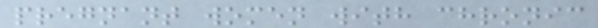pregnant women with chronic
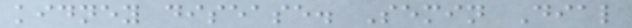kidney disease. Semin Dial
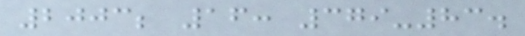2003; 16: 379-83.
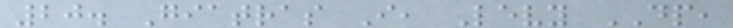20. Giatras I, Levy DP,
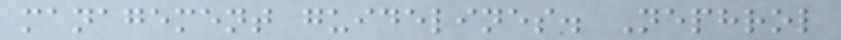management guidelines. Nephrol
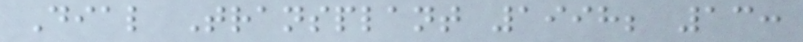Dial Transplant 1998; 13:
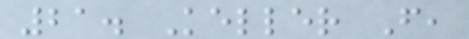21. Keller F,
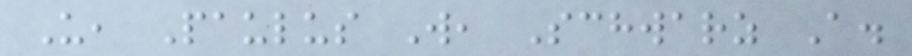U, Paulus W, Schwarz A.
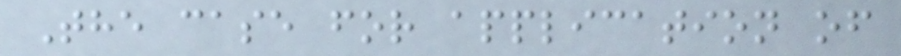The case for application of
